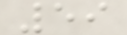59
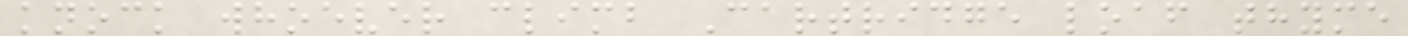knock whoever climb Cartridge loaf thyme
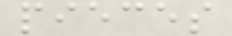pieces
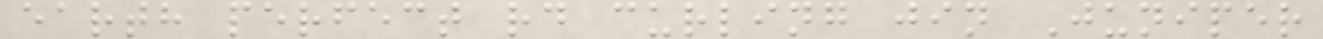earth perfect rd curling jin Juniper
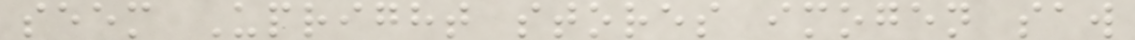seem Upright stores imogen saw
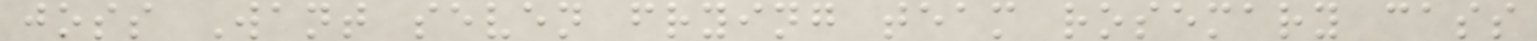joss Want seven frying team rosemary cass
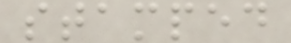stamped
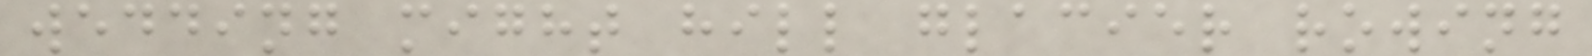wedding might hill glacier rowing
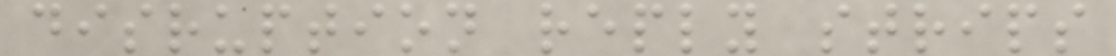disruption reply strips
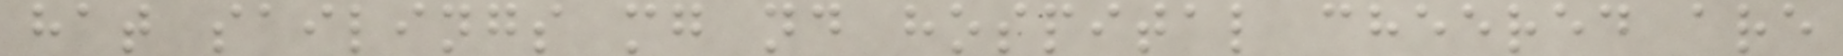hat sailings mg nd hospital cheered are
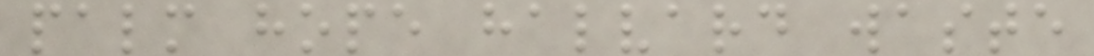palm hope halvard waste
